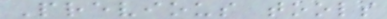Previous tools
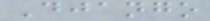Django
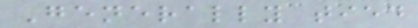Generally tied
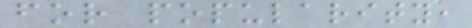for popularity,
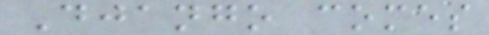Django comes
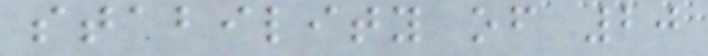stability of 20
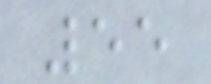55
